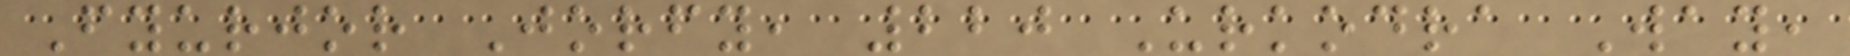Fyurjor Jorfy, 220 Urkodra Way,
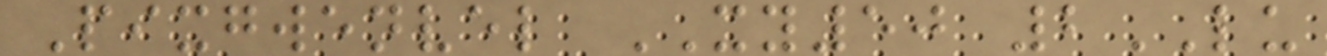Pixgwenvel XY50 2LU
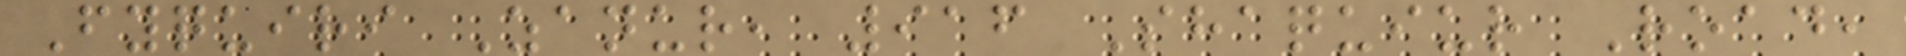Fyquiri Zanur, 916 Shaquiur Road,
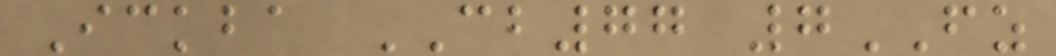Ickba CB77 7FZ
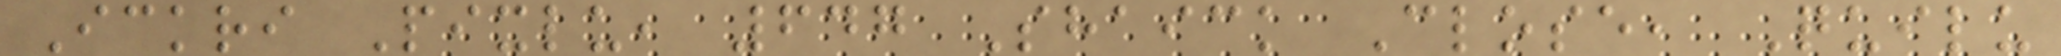Ickri Pixlu, 647 Shaick Close, Quilu
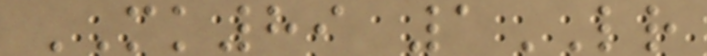MK89 1LR
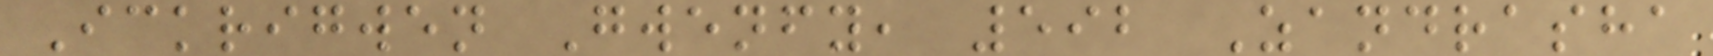Ickrigwen Gwenfy, 592 Zandrasha
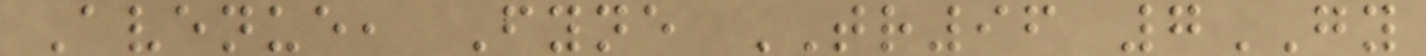Avenue, Fyne TR96 7GY
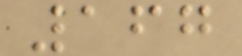167
